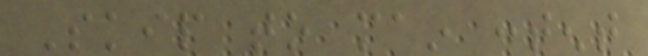Skip to main content
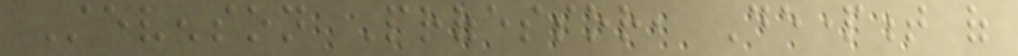Stevenson Professor, Department of
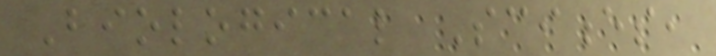Biological Sciences,
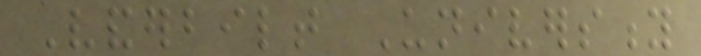Vanderbilt University
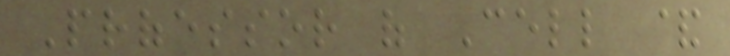Professor of Cell &
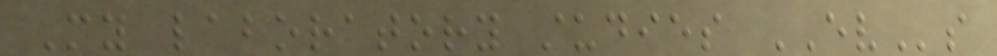My laboratory studies EVs
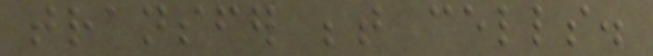transfer between cells.
